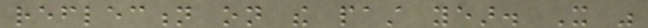reflection on the past year. It was
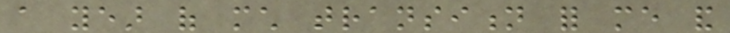a year of much transition for me and
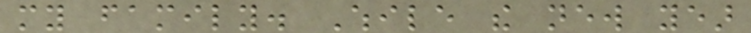my family. While the new year
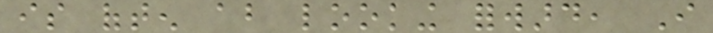is often about looking forward, I
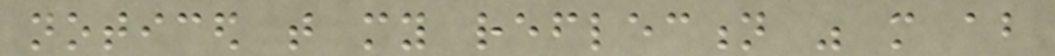noticed that my reflection was more about
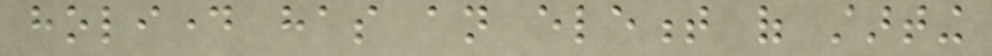holiday has an element of starting
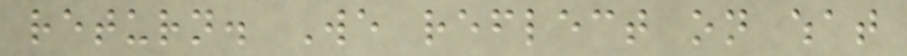return. We reflect on what
